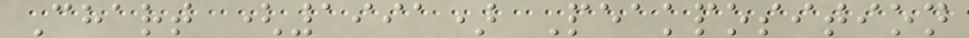Chart (1991) Peakposition
